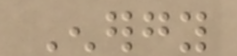Energy
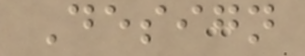Design
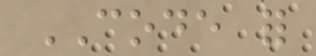CODE for
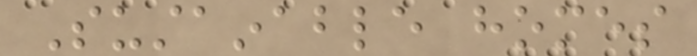Sustainable homes
